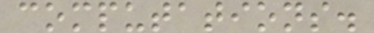computations.
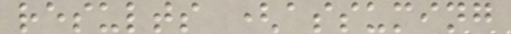results (assuming
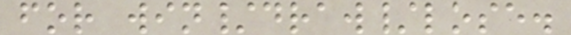for win/draw/lose.
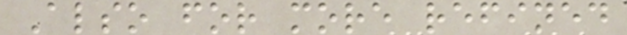Also for more refined
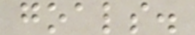goals.
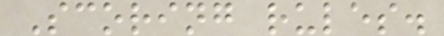Scoring rules.
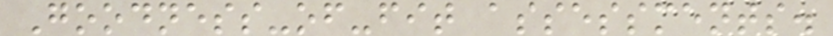Goodness-of-fit assessments.
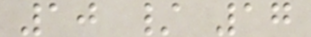10 / 17
